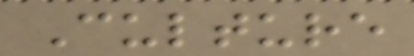Culture
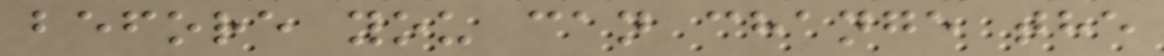before you can change the
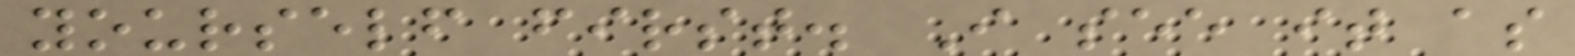yourself first. I see it as
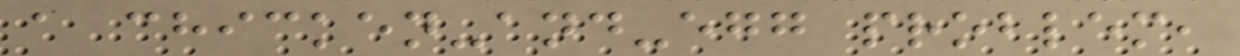a chicken-and-egg problem,
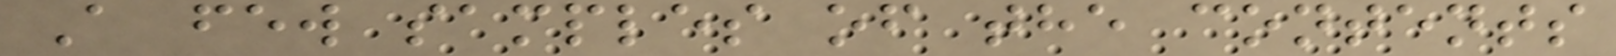A few samples of the contents
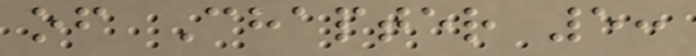of Chapter 5:
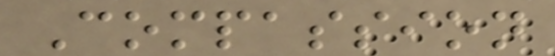Compassion
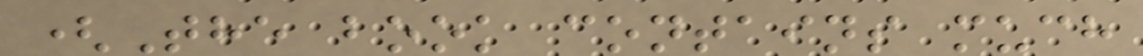(The book contains much
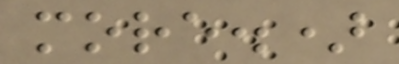more.)
